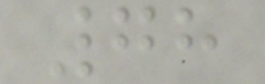78
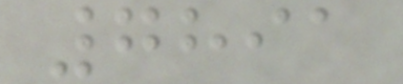7891
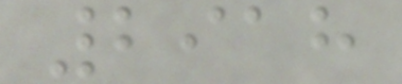2918
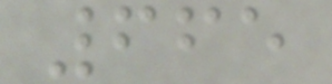665
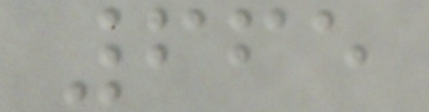665
